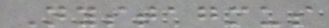Nystagmus
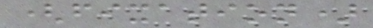(fixation)
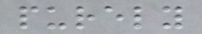purely
